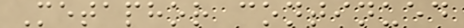Metaphor continued
